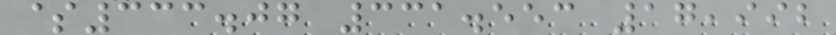$333.07 331.553 17,992
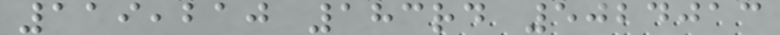119,210 183rd 5024013
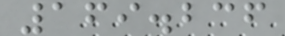169.236
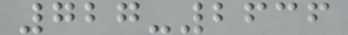727-2636
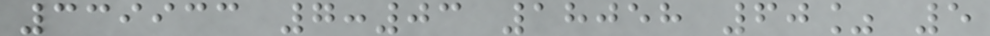339933 7:03 18058 60% 5
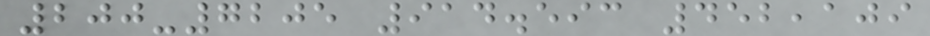200-7205 914.593 452,109
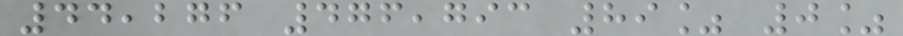44,276 476,793 89% 0%
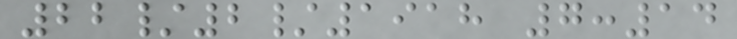22/2/1918 7:14
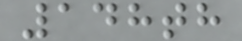148th
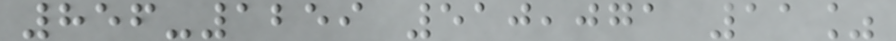856-1259 510,071 11%
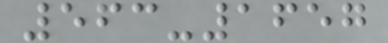563-1657
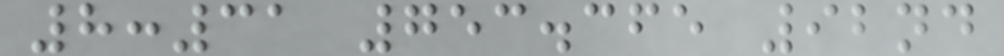8:31 753.365 92nd
